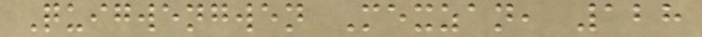Quigwengwen Mexzan, 128
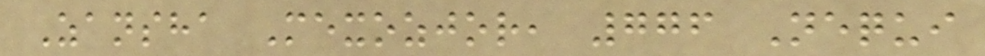Zansha Mexozjor, 776 Nequi
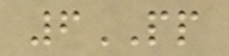6PP
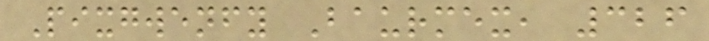Pixgwenfy Baurmex, 326
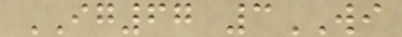IG67 3WI
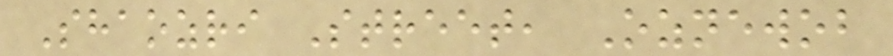Shaozri Street, Oznewob
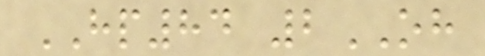HP84 2OH
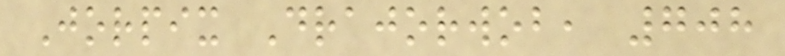Jorpix Drajorwob, 708
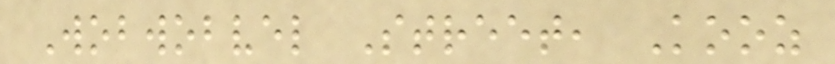Wobwobvel Street, Kooz
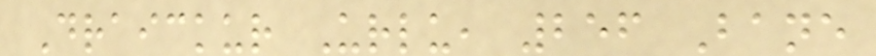Draickur Urlu, 256 Bane
